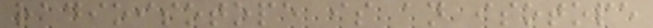radioisotope is an isotope
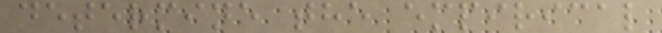determine the empirical
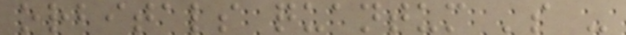orbitals quantum 's -
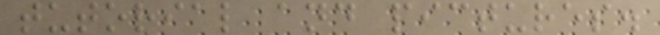tutorial and pictures.
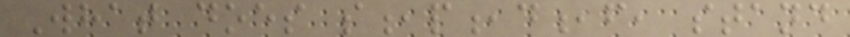What does s,p,d,f, stand
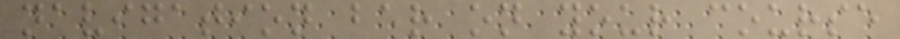navigation bar on your course
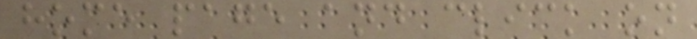home page and click on
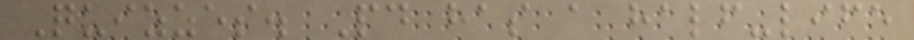Quizzes. Pd has a half-life
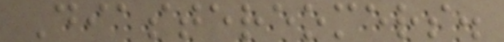Diastereomers.
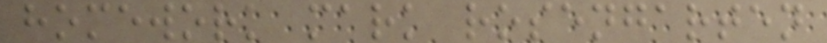homework mark rosengarten
